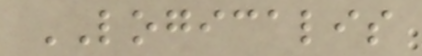LOGICALIS
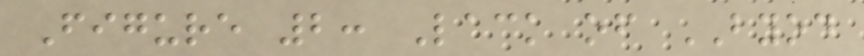Figure 2: Lack of BYOD
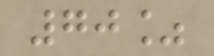70%
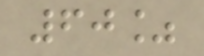60%
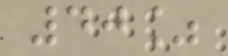40%
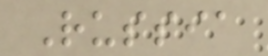Russia
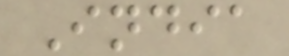India
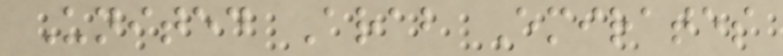United Arab Emirates
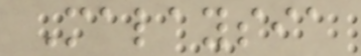Malaysia
